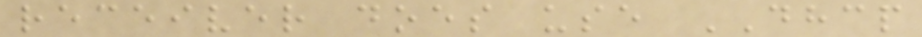receiver does use DHCP
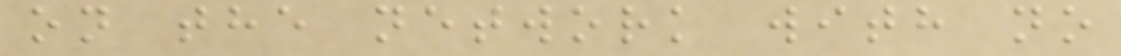on the network with no
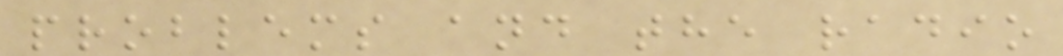problems and the radio
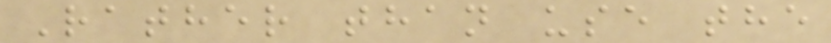Rather than use the
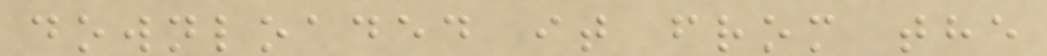downloaded it from the
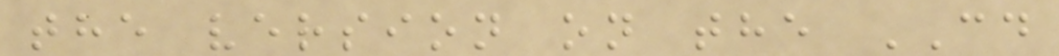the version on the CD
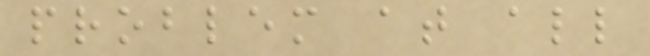problem at all
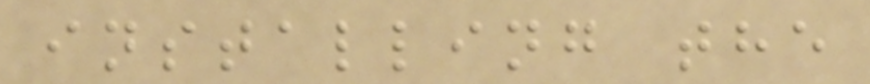installing the
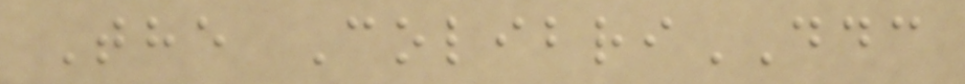The ColibriDDC
